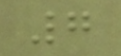7
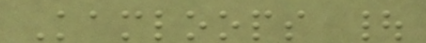Kamloops |
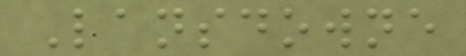Lansdowne
